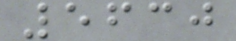5630
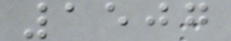1507
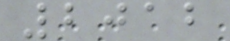2012
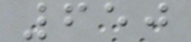650
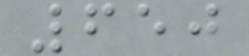650
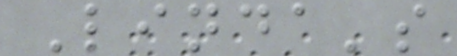Linda's
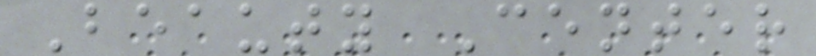Beauty Center
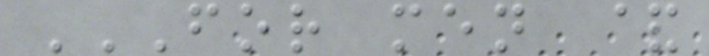FOR MEN &
